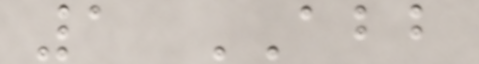1 ABB
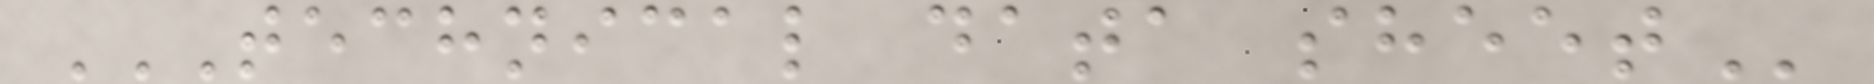TECHNICAL DATA SHEET
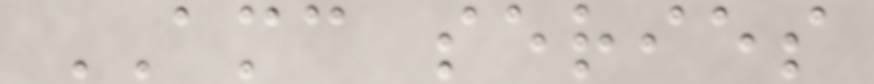AMC series
